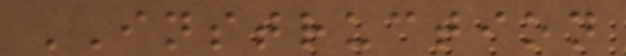INSTRUCTION
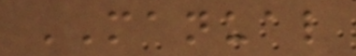MANUAL
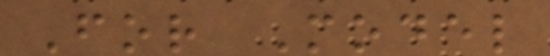For Model
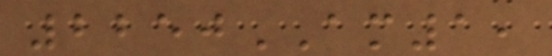2250AM1,
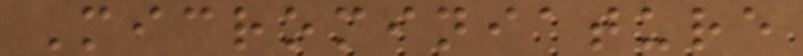Microminiature
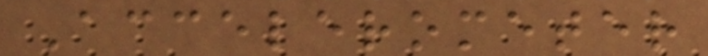Accelerometer
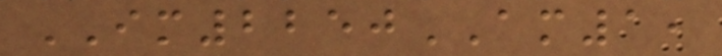IM2250AM1,
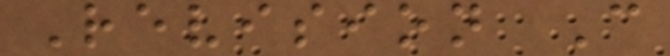Revision C
